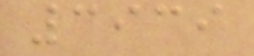3939
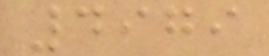4979
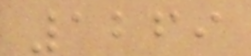1269
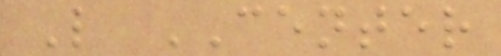L CENTER
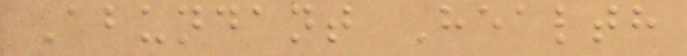Abundant Health
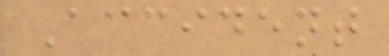Accident
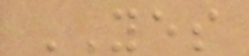YES
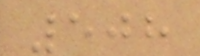508
